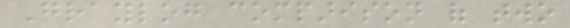Graylog comparison of two
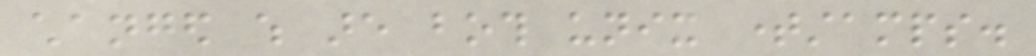changed which are both unix timestamps.
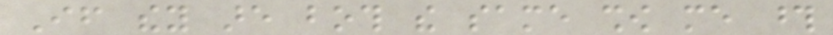If they are both the same show me those
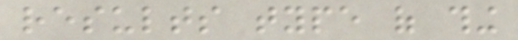results type of thing
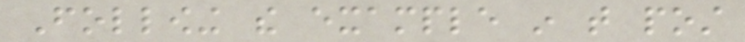Following the example in that post
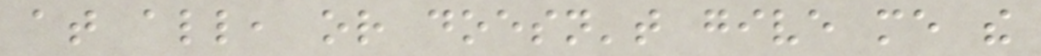at all, or doesn't give me the
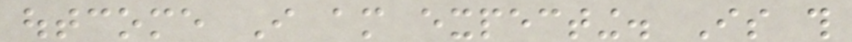outcome I am expecting. Is this
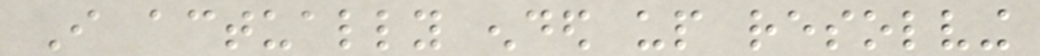I actually ended up resolving
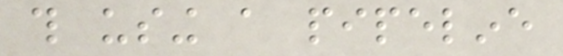this using a pipeline
